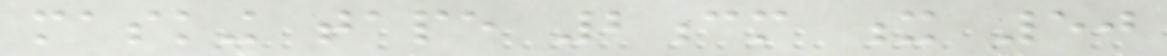masking tape 2cm x 50
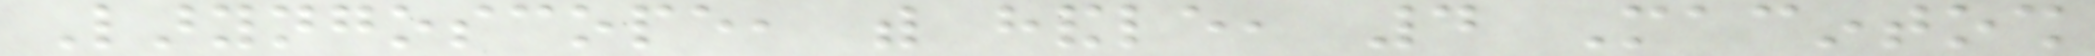Laryngoscope, with handle, 4 Macintosh
